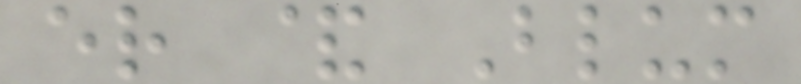er & Blum
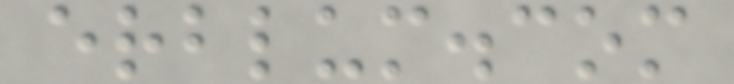erblum.com
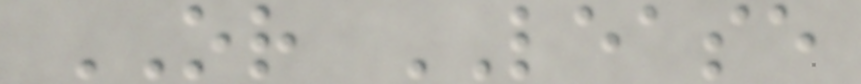OR LEASE
